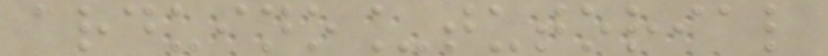arduino_tutorial
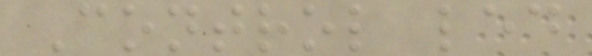Control led
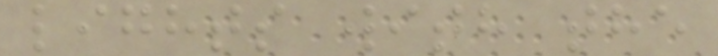lights with the
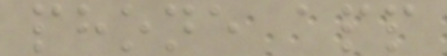phone app
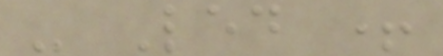- Led +
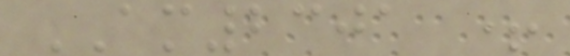AM2301 +
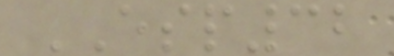ESP32
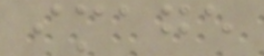image
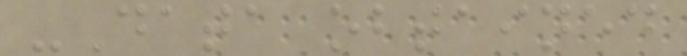-Data obtained
